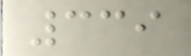339
